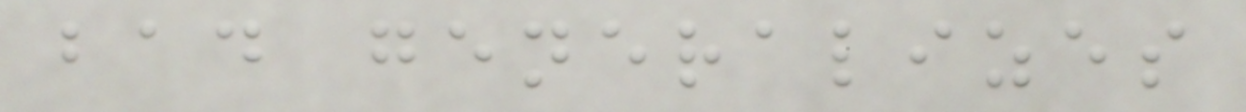bad generalizes
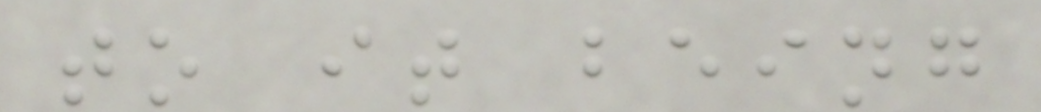to it being
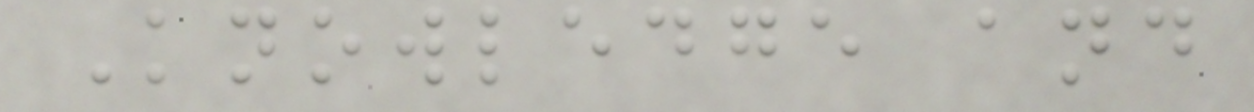Knowledge and
